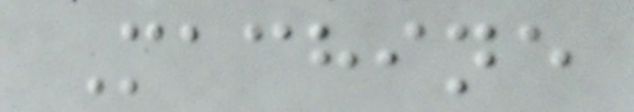Machine
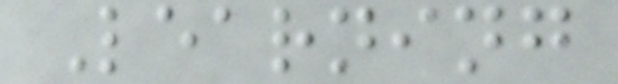Learning
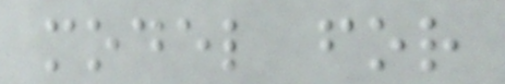model for
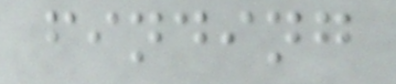finding
